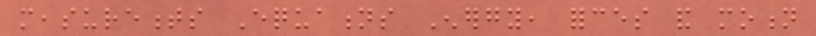measurements Equations Energy, forces and motion
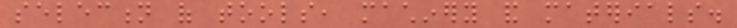selection of tools, machinery and materials.
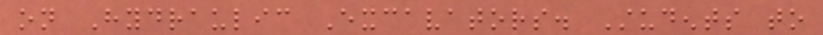on Hydraulic Excavators. Students to
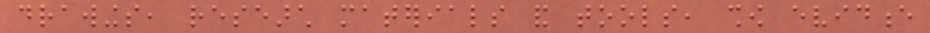drawings, research materials and tools, show evidence
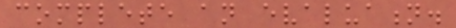complete an evaluation.
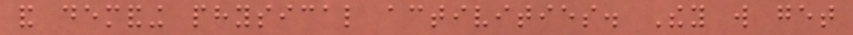and demanding physical activities. They will get
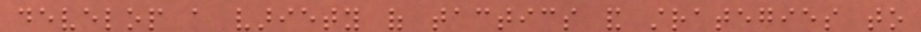develop a variety of tactics and strategies to
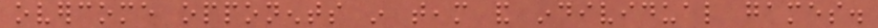overcome opponents in team and individual games.
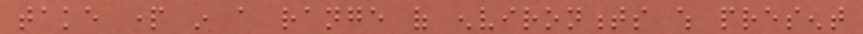take part in a range of environments which present
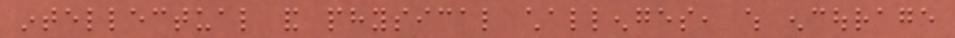intellectual and physical challenges, which encourage
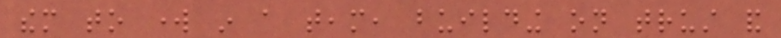them to work in a team, building on trust and
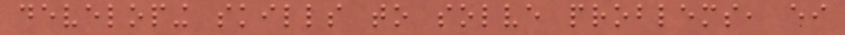developing skills to solve problems, either
